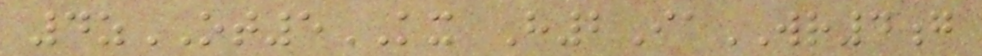4zOT5KX H2IaWR4g
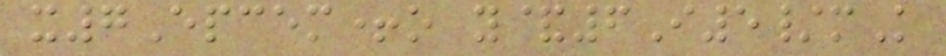x7Epcem+o y&6I5/mK
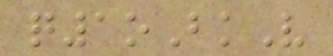q1oBkV
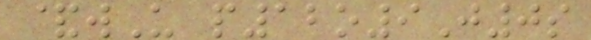&wU p12o9J0s
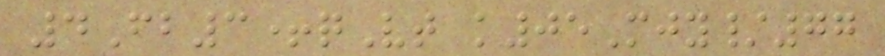4Fb3+qVt k05Mjy/77
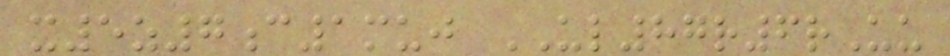x5z7c1muj UL87r6rUu
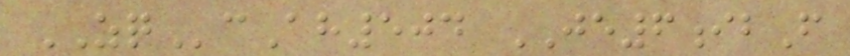ZQcAh504 JE6ibF
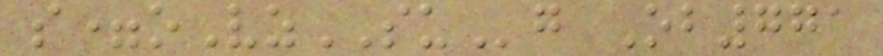s=oVzSUg Ob771
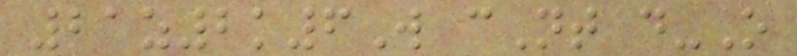21z2k6W cNt d-O
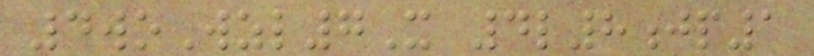4woWzl7X 4l8jp1
